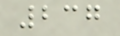237
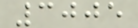3005
